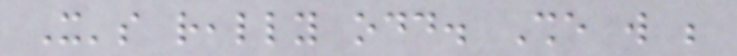It's really odd. She will be
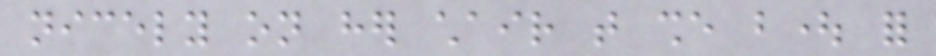nicely on her chair that she bought for
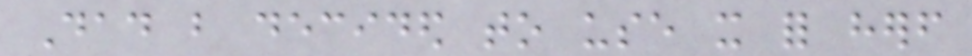Dad but decided to use it for herself
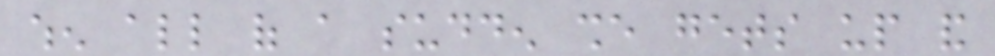when all of a sudden she gets up and
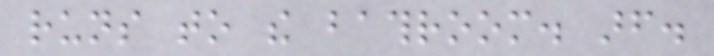runs to the bathroom. arf.
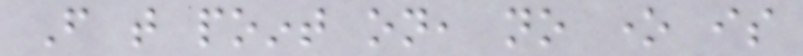From that point on, no one is
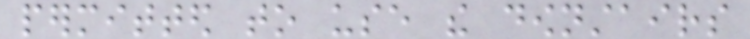permitted to use the downstairs
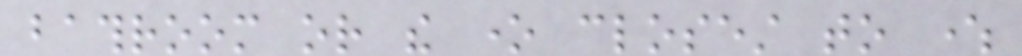bathroom or the one closest to where
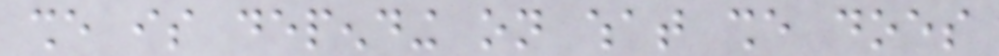she is depending on what she does
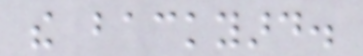the backyard.
